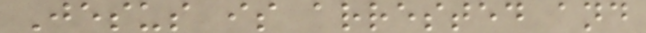Jesus is arrested and
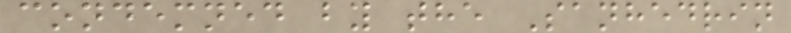condemned by the Sanhedrin
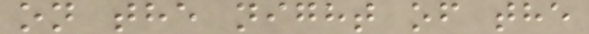on the night of the
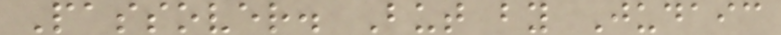Passover. But by Judaic
